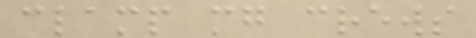clamp mg crews
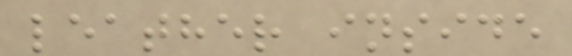leather inside
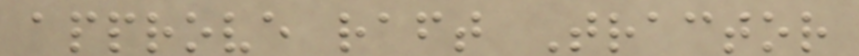approve raft Tractor
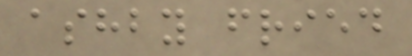ashby fried
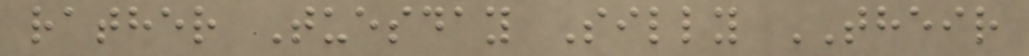rather Tuesday Silly THEIR
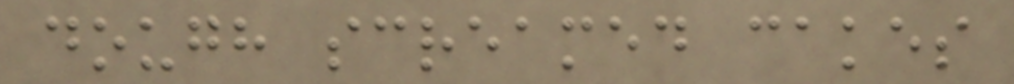dough screamed cakes
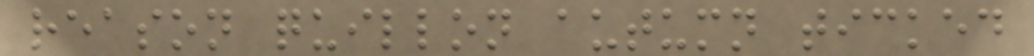reason quillon autumn ticked
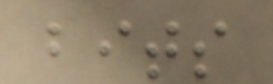bits
